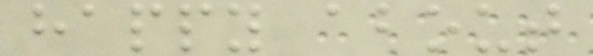happy about
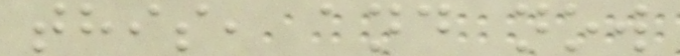this, and now
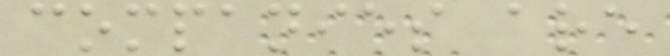companies are
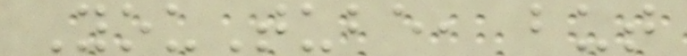YouTube, but
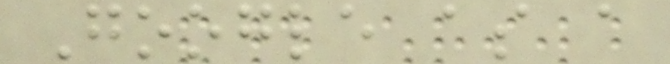Google as a
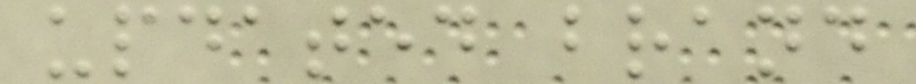updated brand
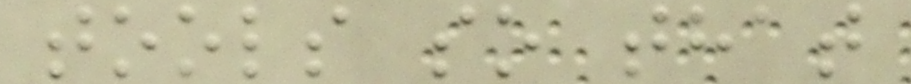tools so that
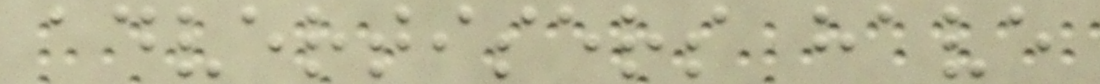advertisers have
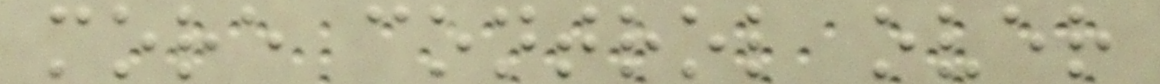more control over
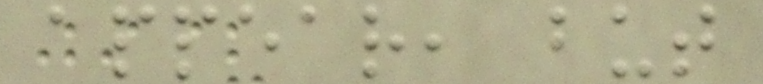appear, but
